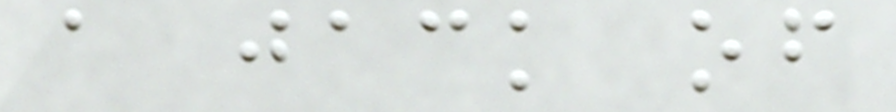a jack of
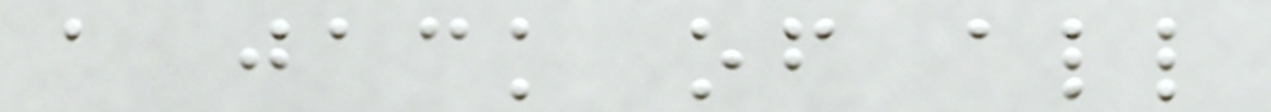a jack of all
